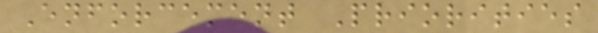Enforcement Priorities
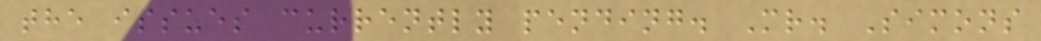the issues currently pending. Mr. Simons
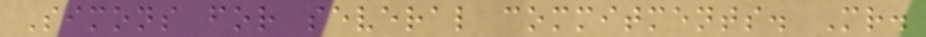Simons for several commitments. Mr.
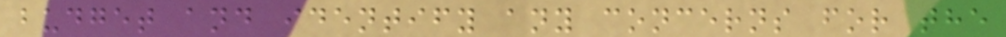budget and identify any concerns for the
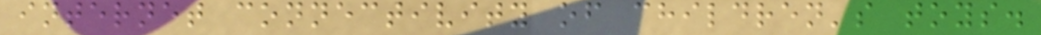internet connectivity of children's toys.
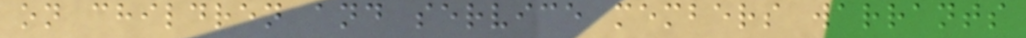on children and service members warrants
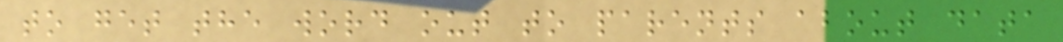to get the word out to parents about data
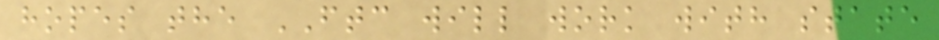hopes the FTC will work with state
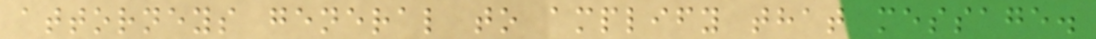attorneys general to amplify that message.
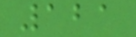121
